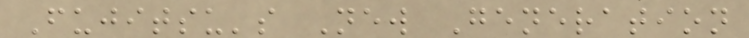Fujitsu's New Generation
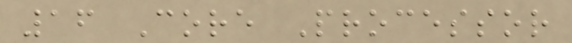16 Core Processor
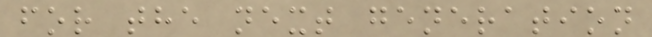for the next generation
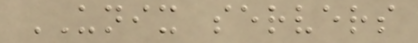UNIX servers
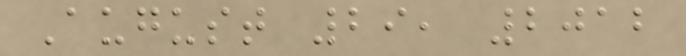August 29, 2012
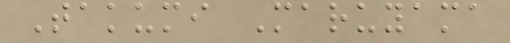Takumi Maruyama
